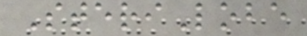SteriLobe
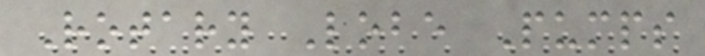Rotary Lobe Pumps
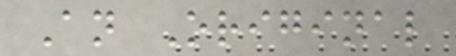An Original
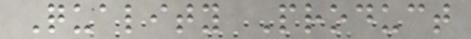Quality Product
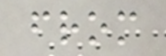from
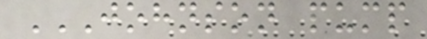JOHNSON PUMP
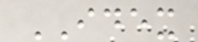IDEX
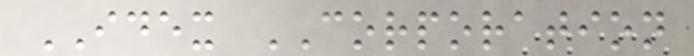IDEX CORPORATION
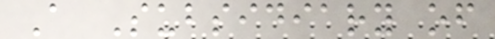A Subsidiary of
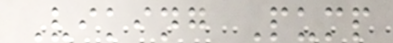Viking Pump
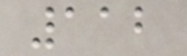112
